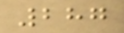287
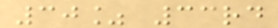30% 33rd
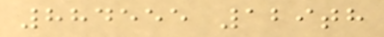884555 129th
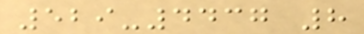529-4437 8
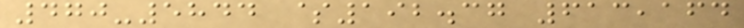470-5844 $192.37 613,164
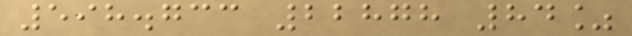598.733 22878 84%
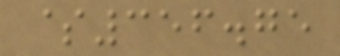$356.75
